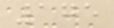175
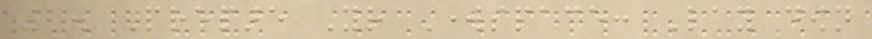2. Prepare Your Workspace: Lay down
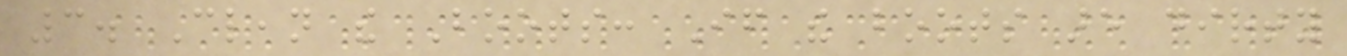3. Clean the Boots: If the boots are dirty
